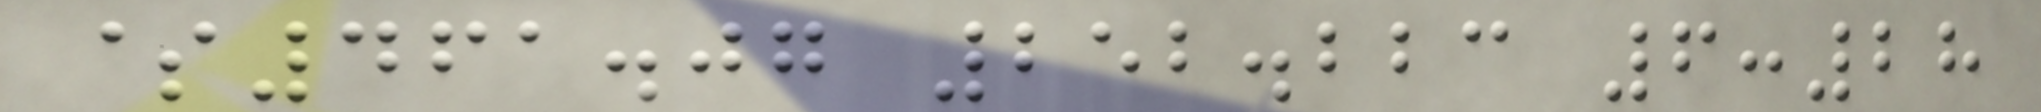$461.07 252.223 6:28
